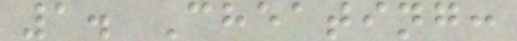1. Cheating:
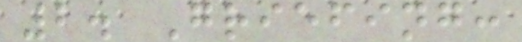2. Griefing:
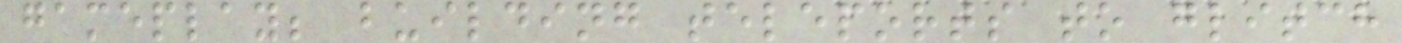gameplay; building teleports to glitch
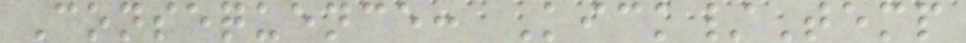Consequence: Kick/Temp
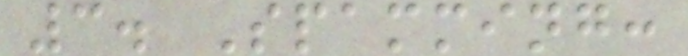3. Spamming:
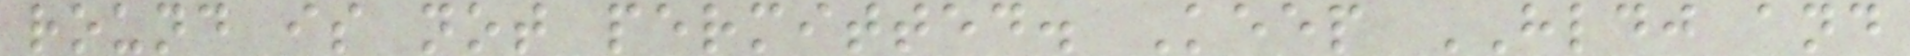round is not permitted. Keep HLDJ and
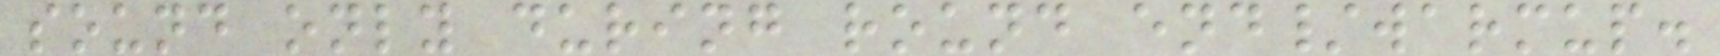sound only during round end/warmup.
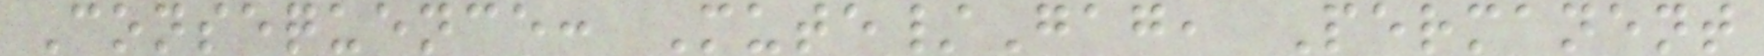Consequence: Mute/Gag, Permanent
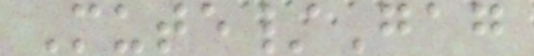Mute/Gag
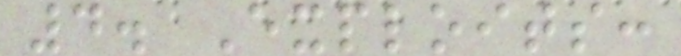4. Exploits:
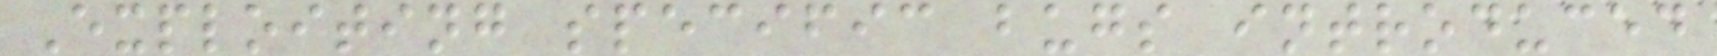Exploiting specific bugs introduced
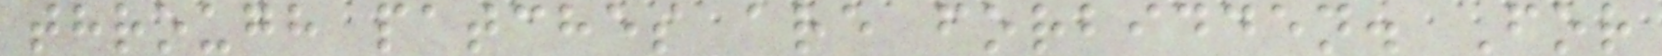through patches are forbidden. For
